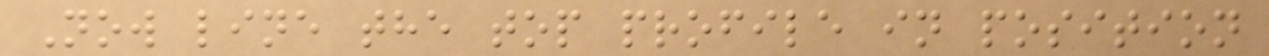Now line the top profile in position
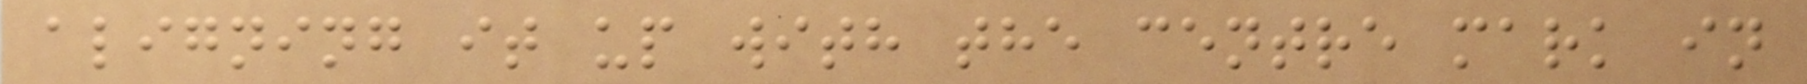aligning it up with the centre mark in
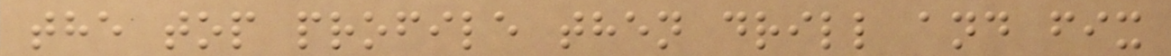the top profile then drill and fix
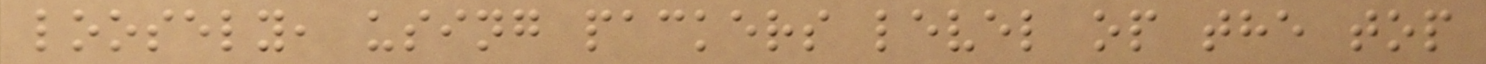loosely, using packers level op the top
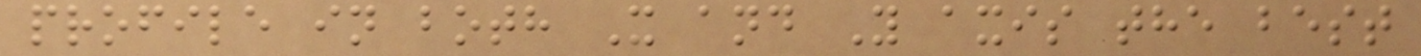profile in both X and Y axis the best
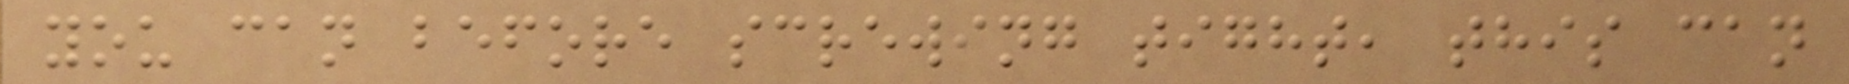you can before screwing tight, this can
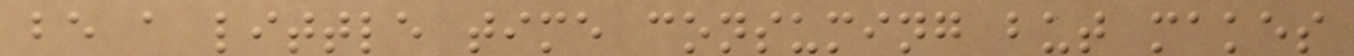be a little time consuming but makes
